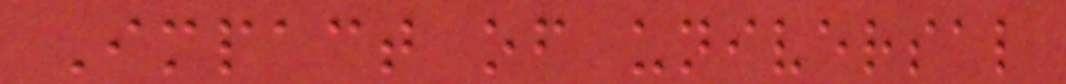Impact of universal
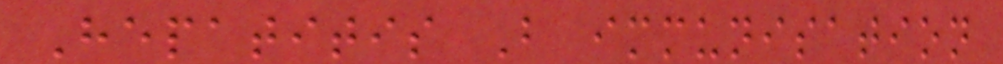Hepatitis B immunisation
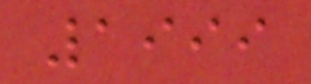1999
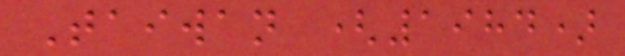Taiwan (1984)
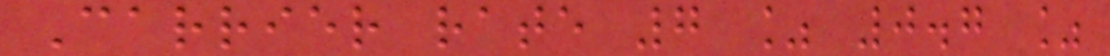Carrier rate 7 % 0.7 %
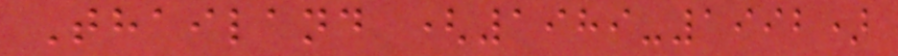Thailand (1989-1992)
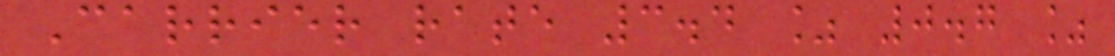Carrier rate 3.4 % 0.7 %
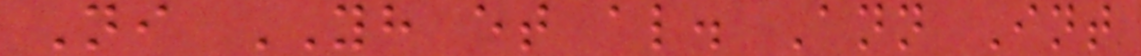Ni YH et al. Ann Int
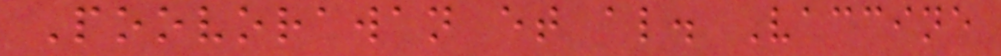Poovorawan et al. Vaccine
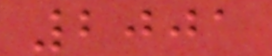2001
